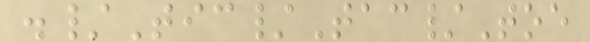./Tic/Tac/Toe
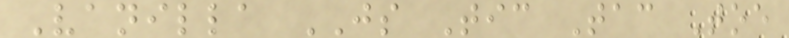Vanilla JS Tic Tac Toe
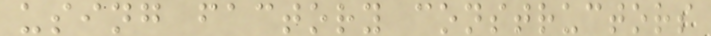using factory constructors
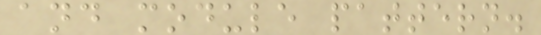and module pattern.
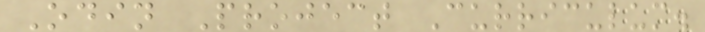Odin Project Curriculum.
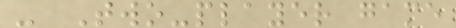- Two-player game
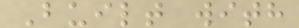Built with
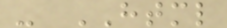- HTML
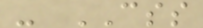- CSS
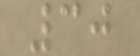30
